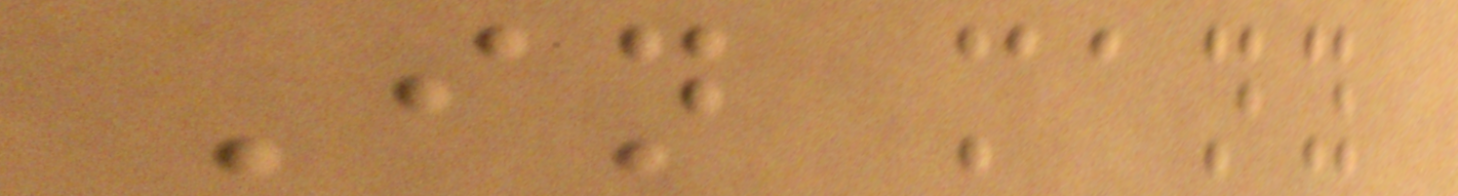In many
